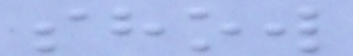show
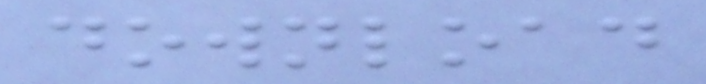download
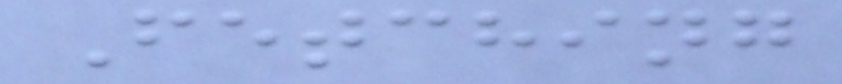Fetching
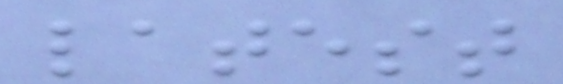latest
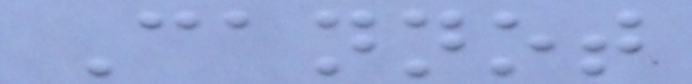Cannot
